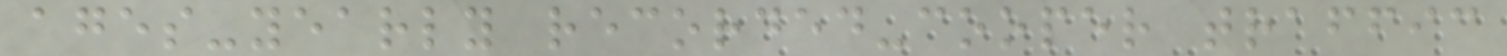ages-yearly recorded-cooper traffic
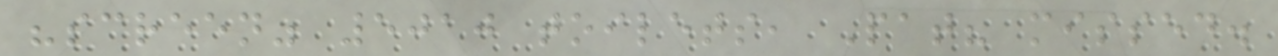"screen" 5010 toilets, Pat? missed.
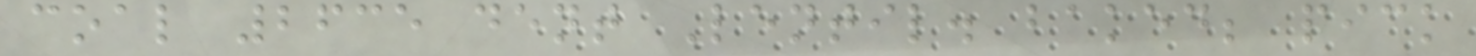coal 2635 dent Lentil. baked; pick
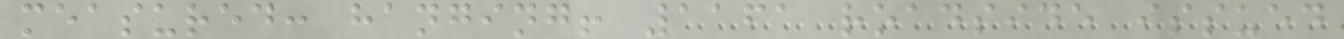measured: hanging! 1161 roadside issued
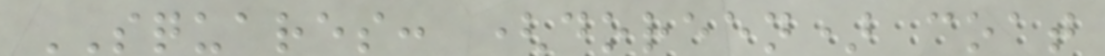SQUARES: (doreen) coat
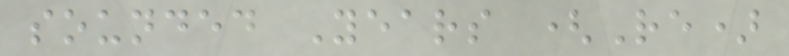sounded Years (Re)
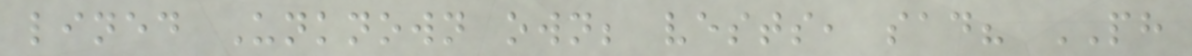lined Unknown own; vests, sad? PH
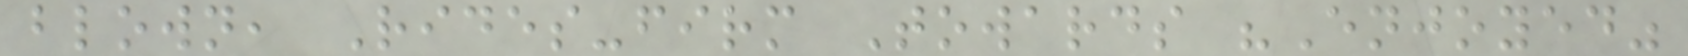blown, Rides-firm Towards "Enjoyed"
